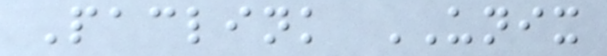Paclink UNIX
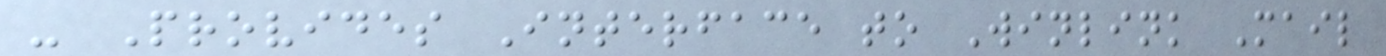- Provides Interface to Winlink Mail
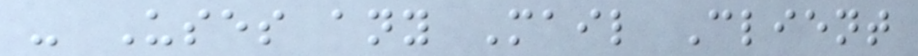- Uses any Mail Client
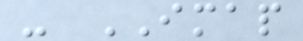- IMAP
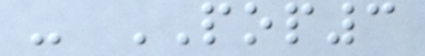- POP3
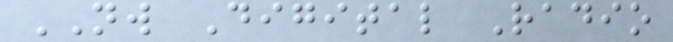NW Digital Radio
